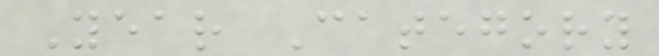Year Category
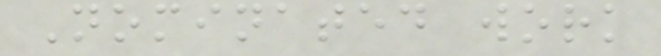Nominated work
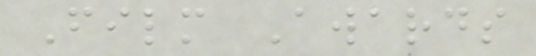Film Awards
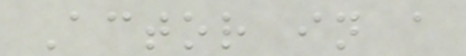Actor in a
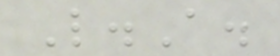L.A.
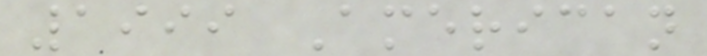1999 American
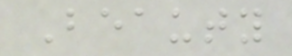Beauty
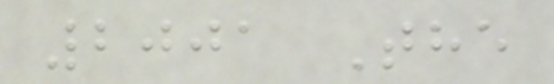2001 The
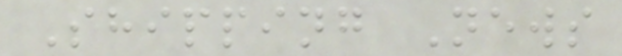Shipping News
